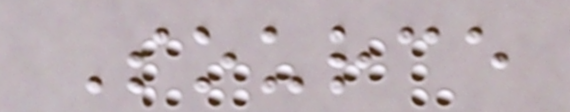Source
